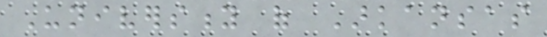University of Arkansas
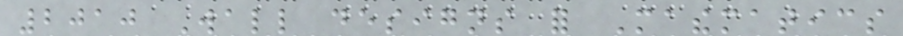2010 Wall designs for Mathematics
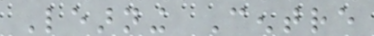Learning Centre
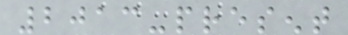2013-present
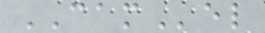CAMel
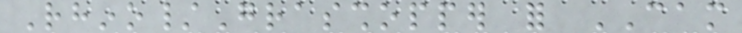Rhino/Grasshopper for CAM
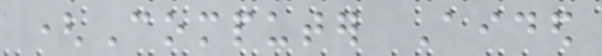(Computer Aided
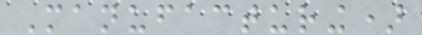Manufacturing)
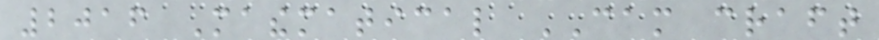2016 Mathematical CAM craft
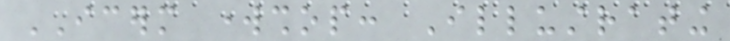ICERM workshop: Illustrating
